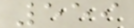559
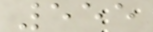555
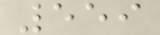559
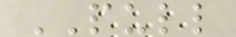PULL
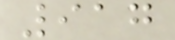917
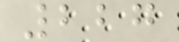227
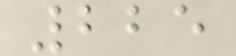225
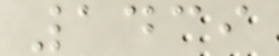1439
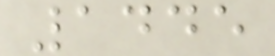1445
